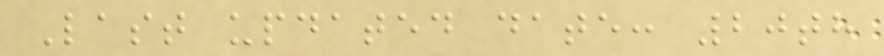Last updated date: 20th
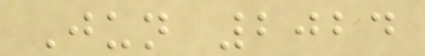Jun 2024
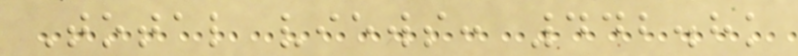Total views: 442.8k
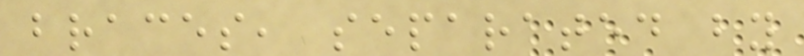braces, separated by
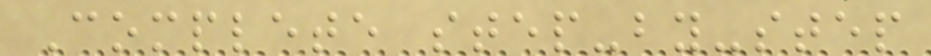Complete step-by-step
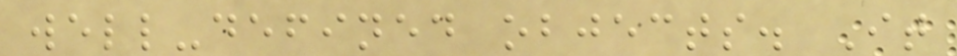well-defined objects. It
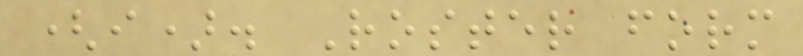(i). Roster form
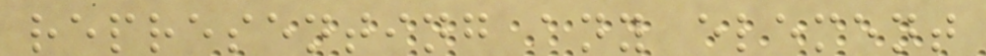representing any element
